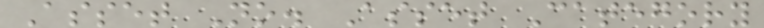Asset No. Asset Category
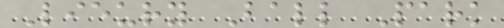Lieury Ball Park
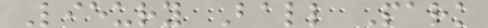Lieury Ball Park
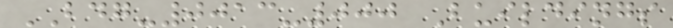BDG-0013-000 Buildings
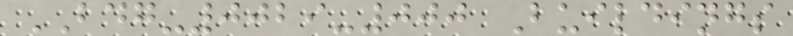BDG-0029-000 Buildings
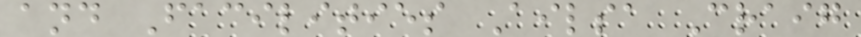and Facilities Ailsa Craig
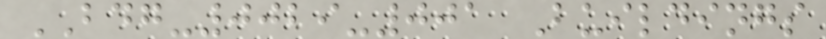BDG-0029-001 Buildings
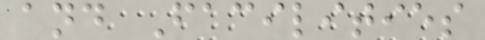and Facilities
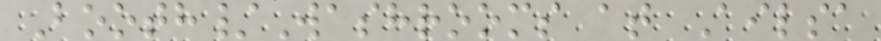Booth/Washrooms at Ailsa
